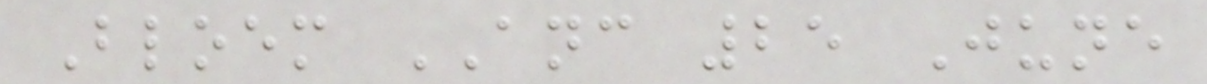Bloem ANC 25 June
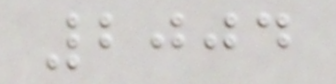2004
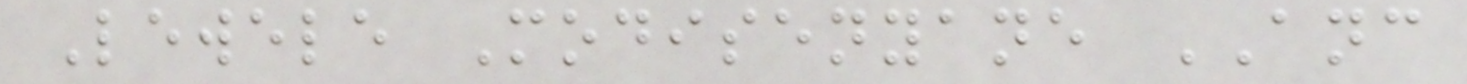Lewele Modisenyane ANC
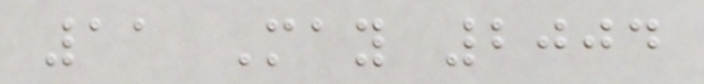11 May 2004
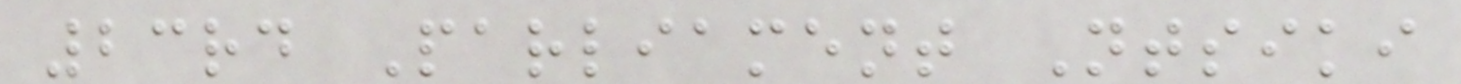23rd Parliament Ntsiki
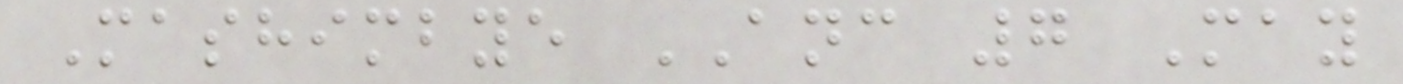Mashimbye ANC 7 May
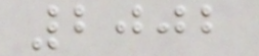2002
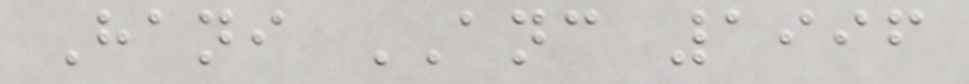Hani ANC 1996
